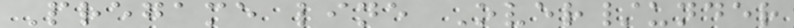Pregame line Over/under
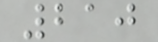210
